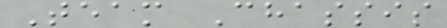Team Chassis
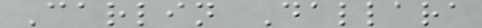Carlin Dallara
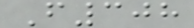F308
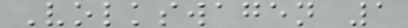Volkswagen 1
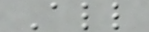All
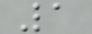1
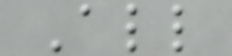All
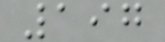197
